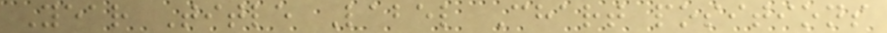Year Title Label Chart positions
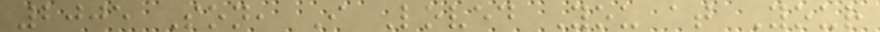2005 Son, I Loved You at Your
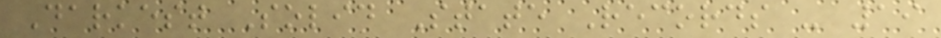Darkest Solid State Records - 19
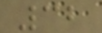32
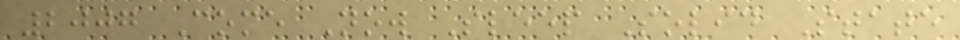2007 Come Now Sleep Solid State
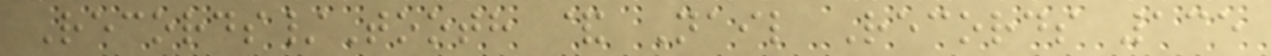Records/Tooth & Nail Records 135
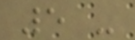5 -
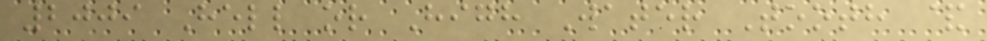2009 Hell or High Water Tooth &
